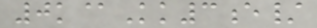0k@Kk3e/
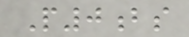P0bs
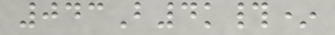043B4k#*
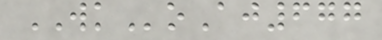WKoAj677
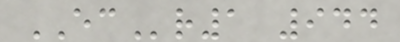ECr1 944
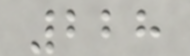228
